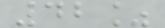42%
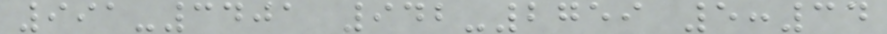991-3401 942-2759 5:34
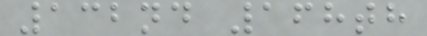132nd 168th
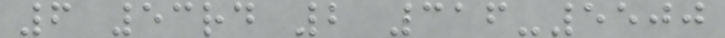6 53rd 2 316-5500
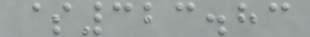$323.83
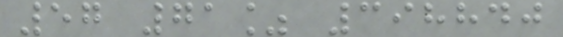57 71% 398840
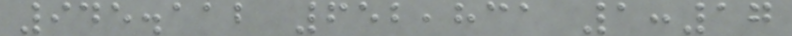945.112 652,831 1:17
